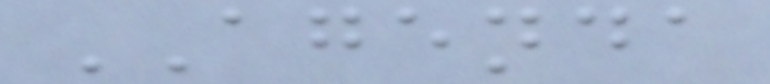AGENDA
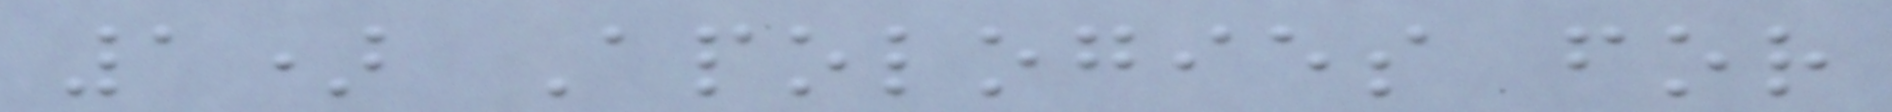1) Apologies for
